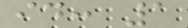id: 1
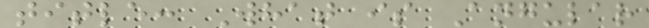title: What is Angular
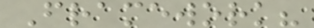Framework?
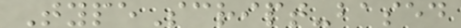TypeScript-based
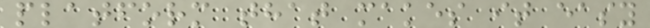platform that makes it easy
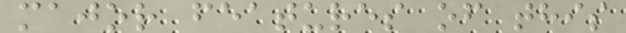major features of this
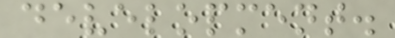development.
